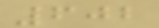602
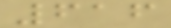616
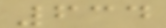634
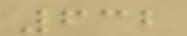632
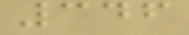346
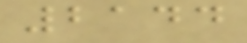2144
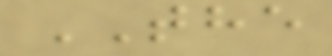THE
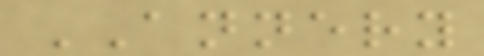ANNERY
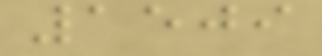1509
